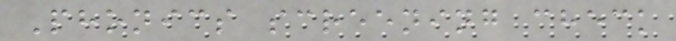Phonics screening check
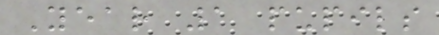Year 1 pupils
